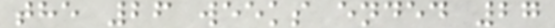the 26 weeks ended 27
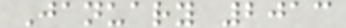January 2013
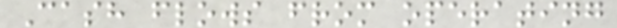Cash flows from operating
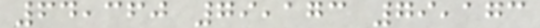64,360 79,173 79,173
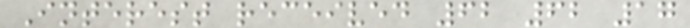Interest received 62 62 17
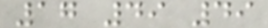17 49 49
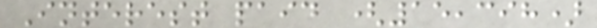Interest paid (15,398)
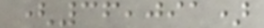(36,091)
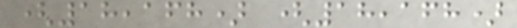(18,168) (18,168)
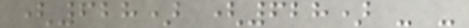(628) (628) - -
